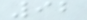92
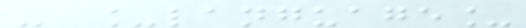- _language_
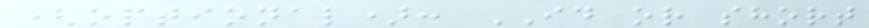(optional): ID or short
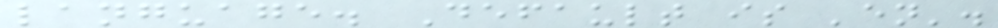language. Default is 'en'.
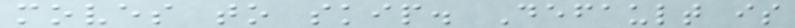moves to skip. Default is
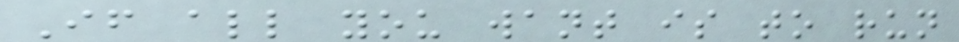If all you want is to run
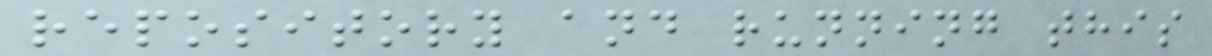repository and running this
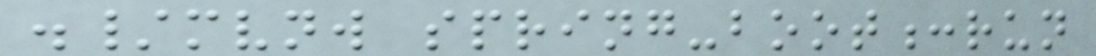./mvnw spring-boot:run
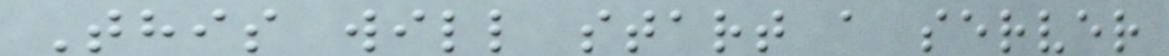This will start a server
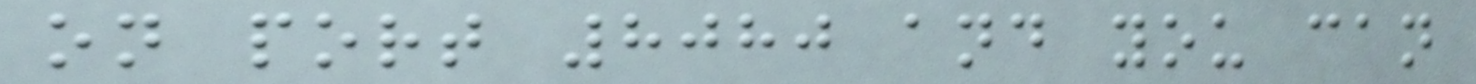on port 8080 and you can
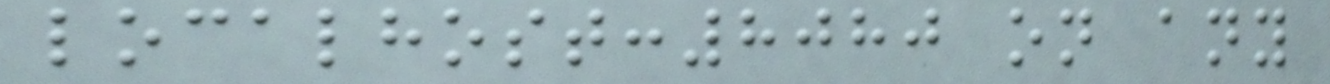localhost:8080 on any
